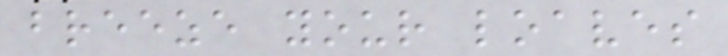breeze your loaves
